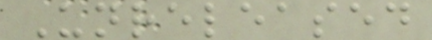Unreleased
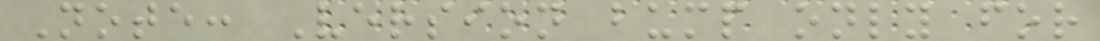Note: Version bump only for
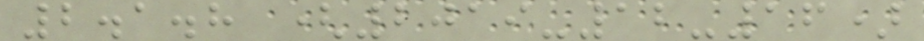2.1.8 (2019-12-16)
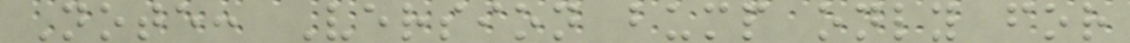Note: Version bump only for
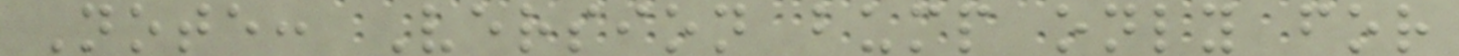Note: Version bump only for
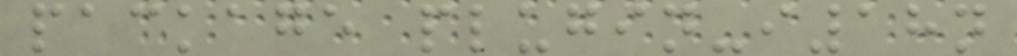package plugin-i18n
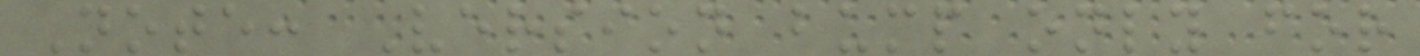Note: Version bump only for
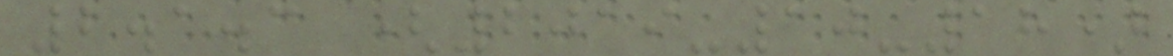2.1.3 (2019-10-18)
